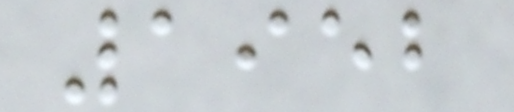1952
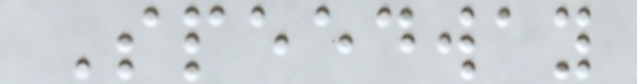Speedway
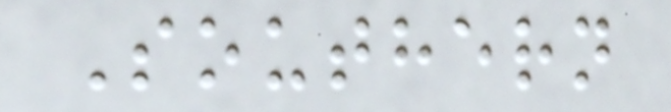Southern
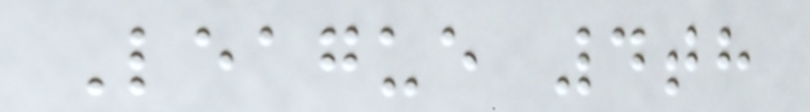League 4th
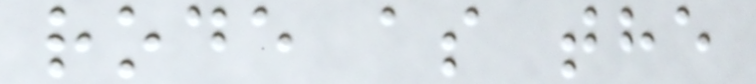rode as the
